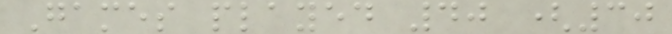Games played 40 (30
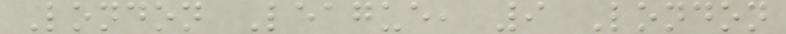London League, 9 London
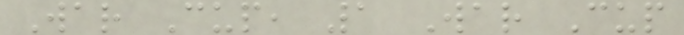War Cup, 1 War Cup
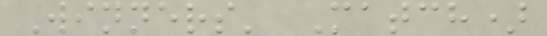Winners' Match)
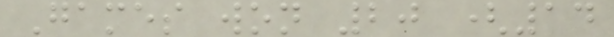Games won 20 (14
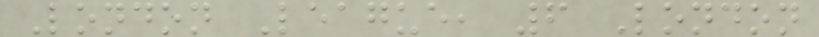London League, 6 London
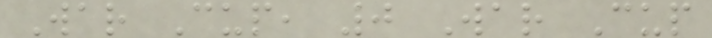War Cup, 0 War Cup
